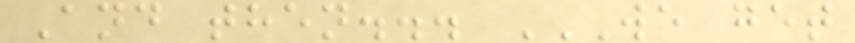And then... WE GET
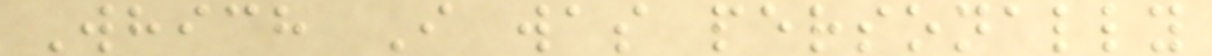Which I was personally
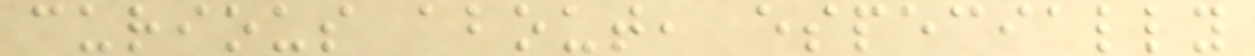curious about, especially
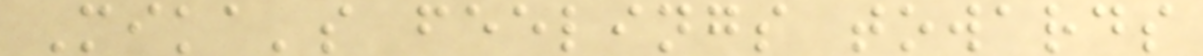Mika's feelings towards
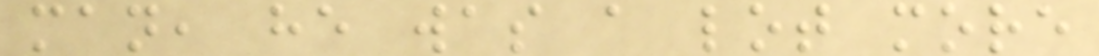man, he was a lot more
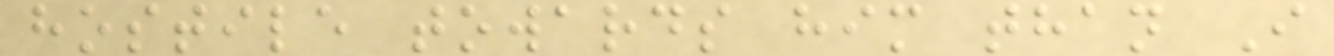hostile towards him than I
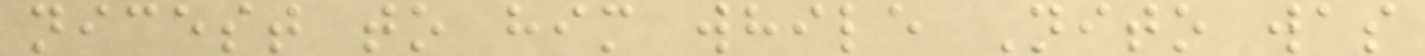nicest to him while Nito was
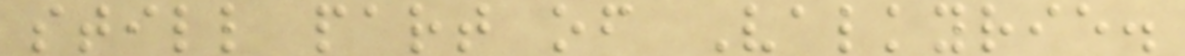still part of Valkyrie.
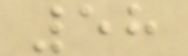58
